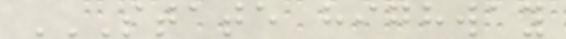STATE HIGHWAY
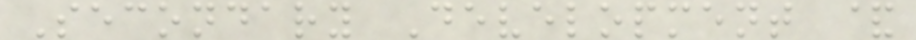Secondary Development &
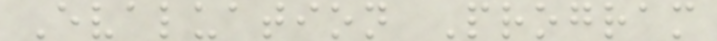Evaluation Program
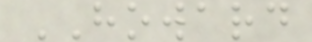HOWARD
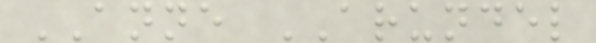ANNE ARUNDEL
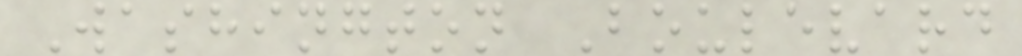Washington Boulevard
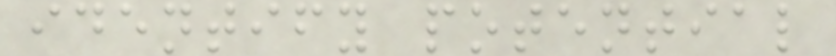identify potential
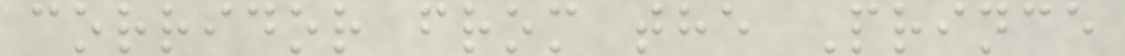corridor from the Prince
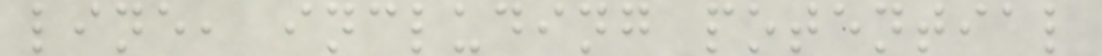line, including potential
